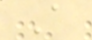A
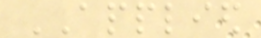APPLIED
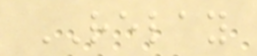RELAY
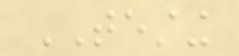TESTING
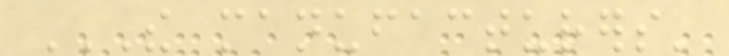THE MANUFACTURERS'
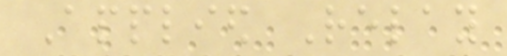Applied Relay
